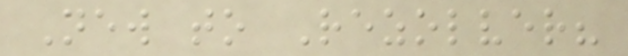New to Rezolver?
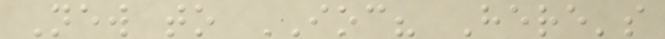New to IOC? Here's
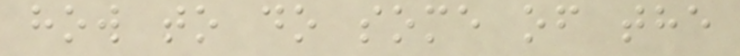how to do some of the
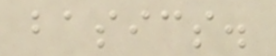basics.
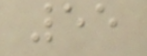55
